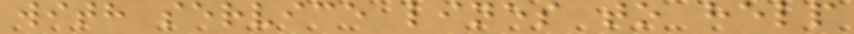with service lines to help
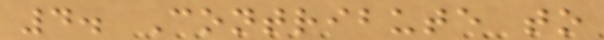4. Contribute to
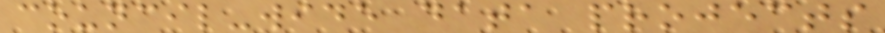council-wide data projects
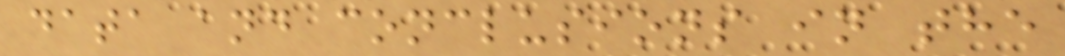data and conclusions in the
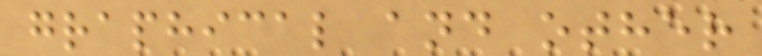graphical and other
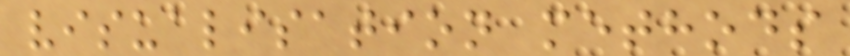visualisation methods
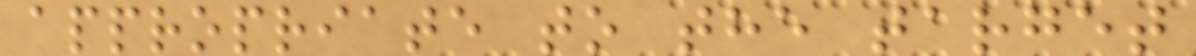appropriate to the target
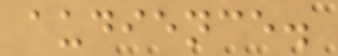audience.
